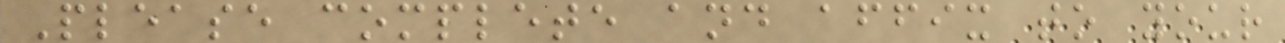Please complete and affix to your
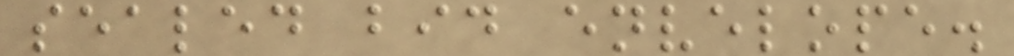sealed bid envelope.
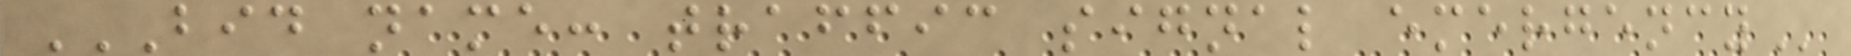BID NAME: TRAFFIC SIGNAL EMERGENCY
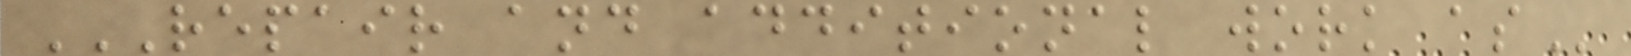REPAIR AND ADDITIONAL WORK AS
